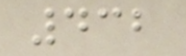432
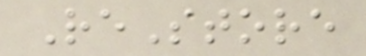ReStore
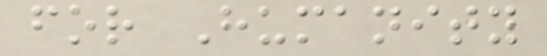for Humanity
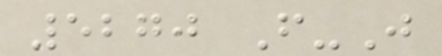5270 F-J
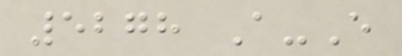5278 A-E
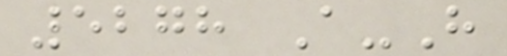5278 A-H
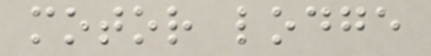motor lodge
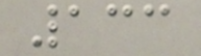133
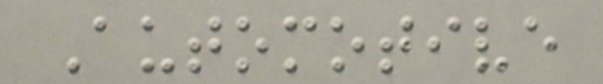Automotive
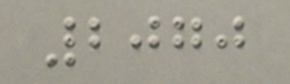2070
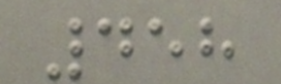458
